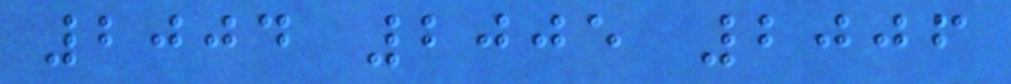2004 2005 2006
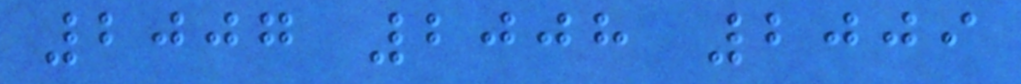2007 2008 2009
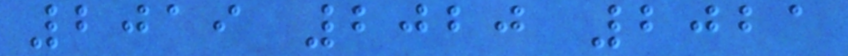2019 2020 2021
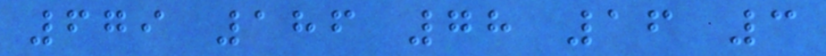679 186 78 16 3
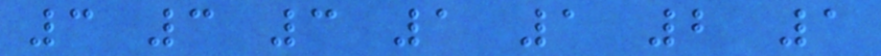3 3 3 1 1 2 1
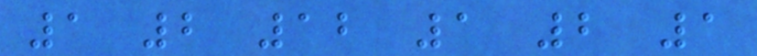1 2 12 1 2 1
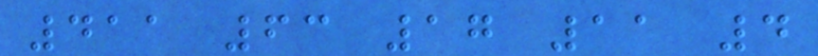411 63 17 11 4
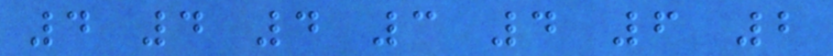4 4 4 3 4 6 2
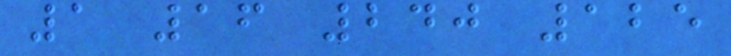1 16 240 125
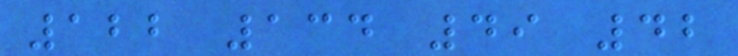122 134 49 42
